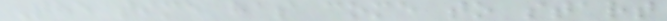The time has come to start
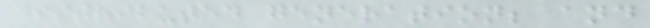distributed generation; and
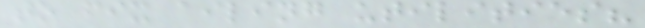to fix ailing utilities?
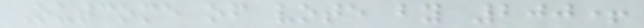Outcome of vote by 200+
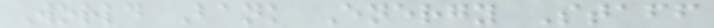World Bank Energy Staff
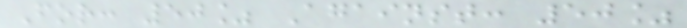For: 50% Against: 50%
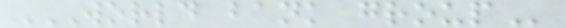WORLD BANK GROUP
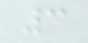3
